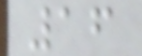16
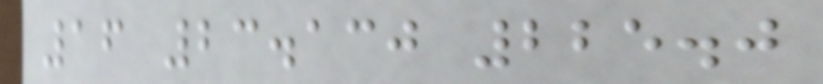16 23.130 225.0
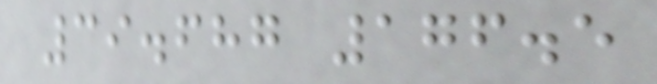39.687 176.5
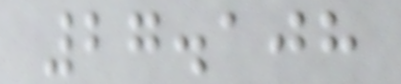27.108
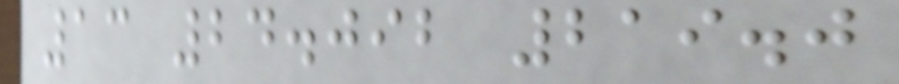13 24.092 219.0
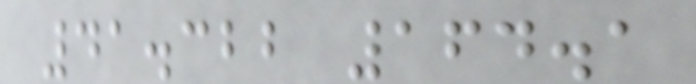41.322 164.1
